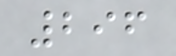296
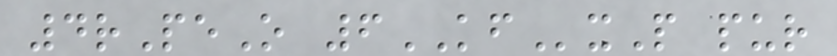4rPeO 6KFxP pur
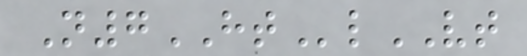N7HTlVT
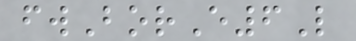fwBorE6L
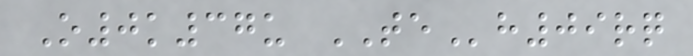O0k37u TEh09rq
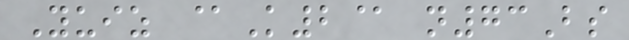Yuiz @K2@ n73Bs
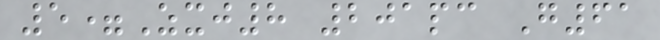5=Zxj8 201pc G61
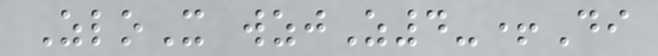ZloX wzjZ4-+Di
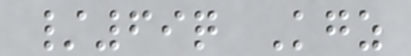/69q Kgz
